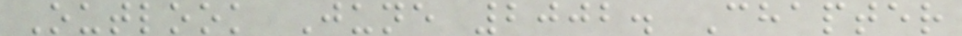Outlook June 2002. Chapter
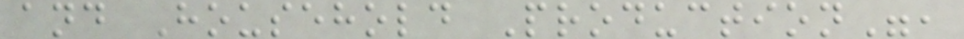and Household Production",
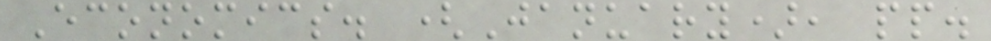Economics. (January), pp.
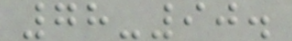78-90.
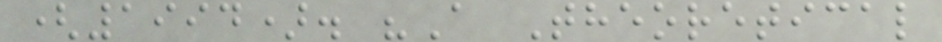(1994). "A Theoretical
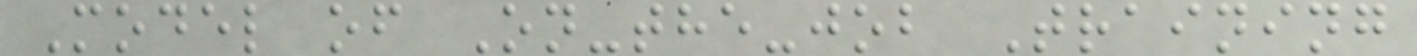Model of On-the-job Training
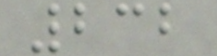232
